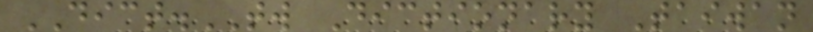DICT.TW Dictionary Taiwan
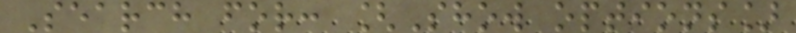Search for: [Show options]
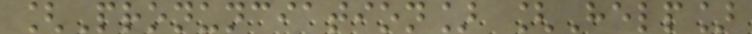[Pronunciation] [Help]
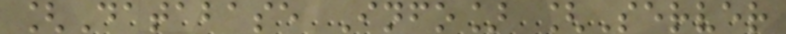[Database Info] [Server
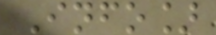Info]
